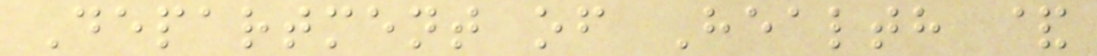Department of Health &
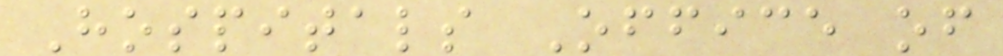Hospitals Office of
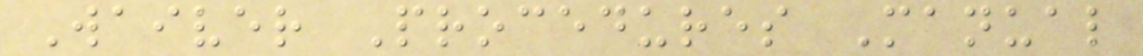Waiver Procedures Manual
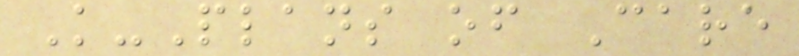K-Plans of Care
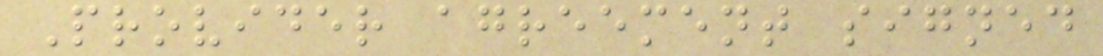Provider agreement signed
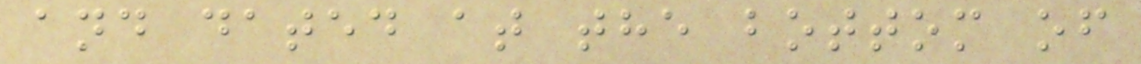and dated at the bottom of
